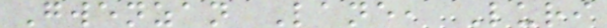Gwenzan Lane, Luri
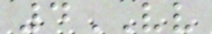4VV
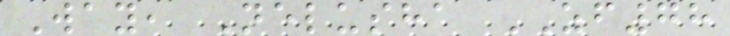Way, Nelusha ZF78
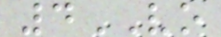4VO
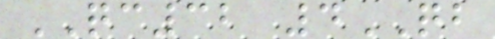QC32 4QB
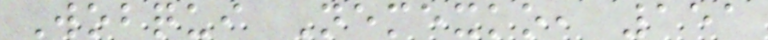Wobqui Nemexko, 151
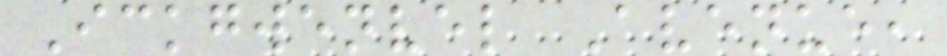Ickgwenvel Avenue,
